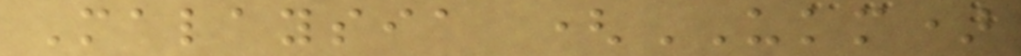Malaysia (UKM)
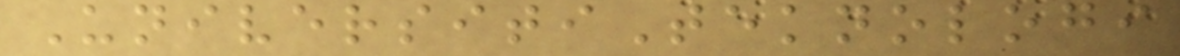UniversitiTeknologi
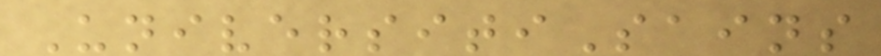UniversitiSains
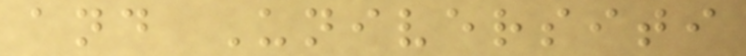and Universiti
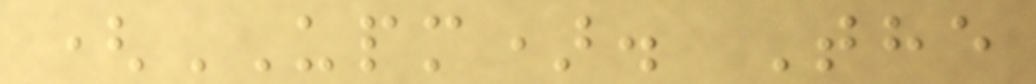(UPM). The
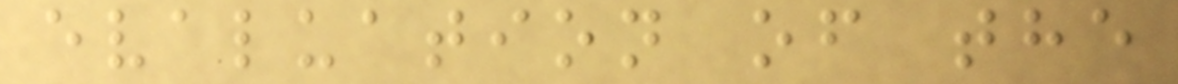evaluation of the
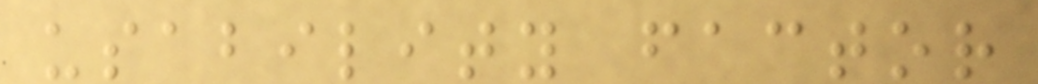usability factor
